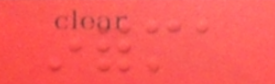informa
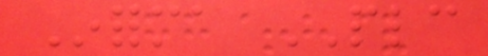Informa PLC
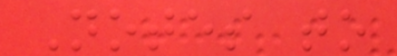Notes to
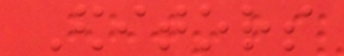Editors
